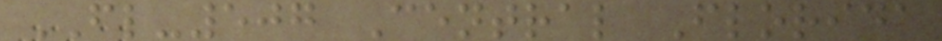FL-507 Central Florida
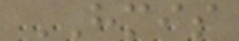HMIS
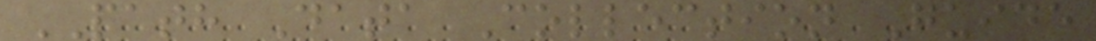PATH Data Collection Guide
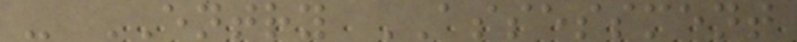- ENTRY ASSESSMENT
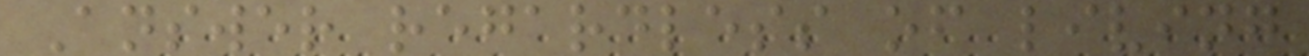Answer regardless of living
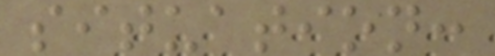situation:
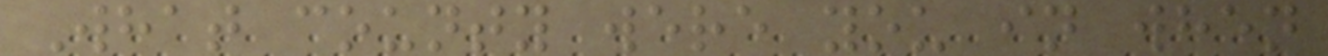What county were you in when
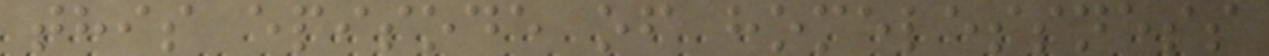this episode of homelessness
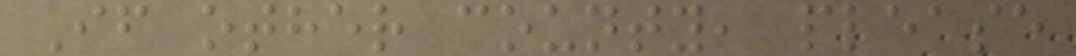If other county, please
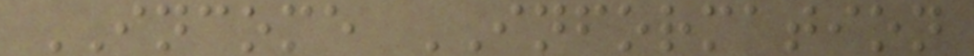INCOME INFORMATION
